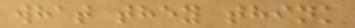what they think
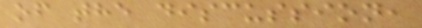of the discussion,
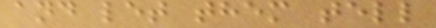and let them tell
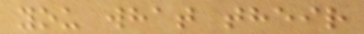you what their
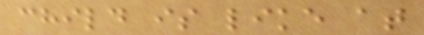child is like at
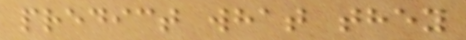predict what they
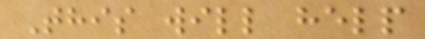This will help
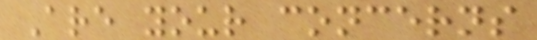Are your concerns
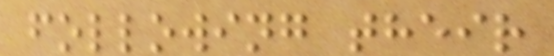following their
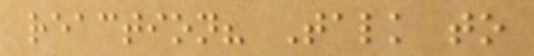reaction? Talk to
